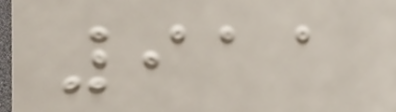911
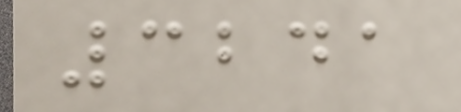3241
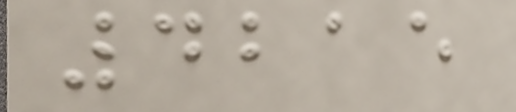4215
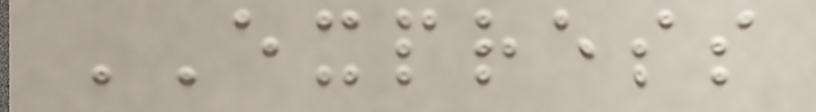EXPRESS
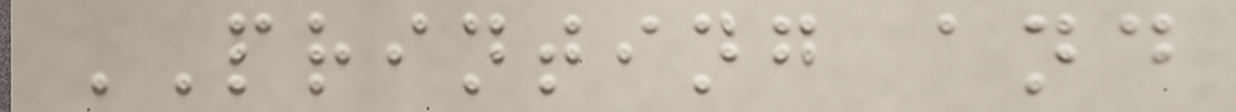PRINTING and
